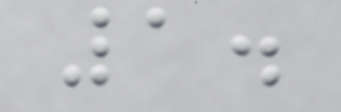1.
